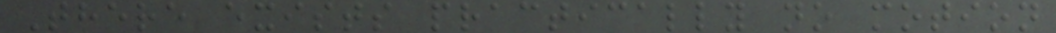There exists practically no motion
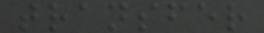transfer
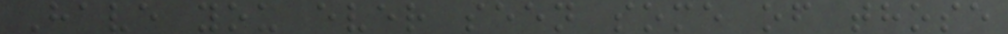Have you ever seen some of those
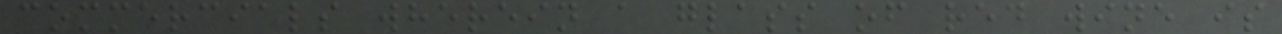commercials wherein a glass of red wine is
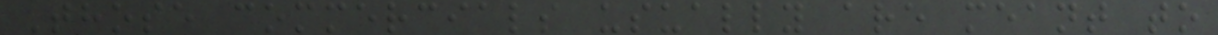Those commercials usually are meant to
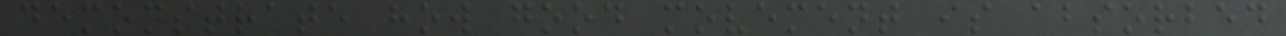demonstrate how good movement is absorbed
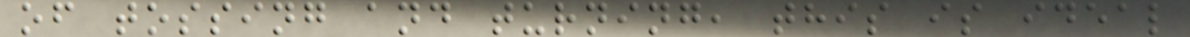of tossing and turning, this is ideal
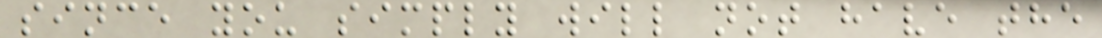since you simply will not have the
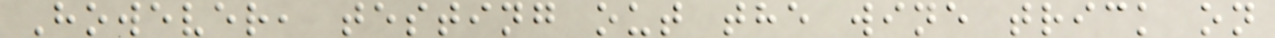However, testing out the wine trick on
